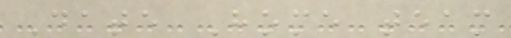Date Home team
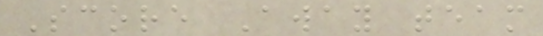Score Away team
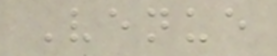Venue
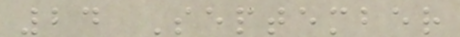24 September
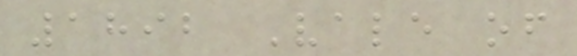1892 Vale of
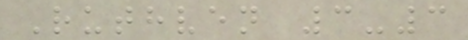Ruthven 3-3
